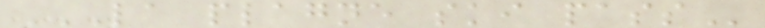LA PLAGNE SKI PASS
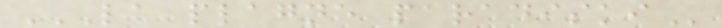LA PLAGNE PARADISKI
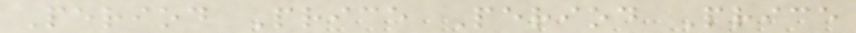Period Price Period Price
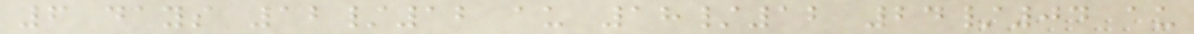6 days 12/12 au 18/12 24/04 au
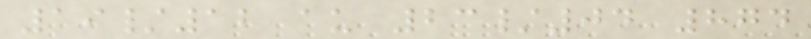19/12 au 23/04 874
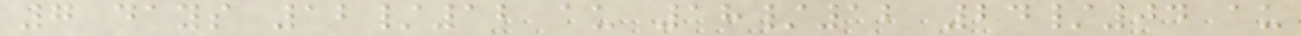7 days 12/12 au 18/12 24/04 au
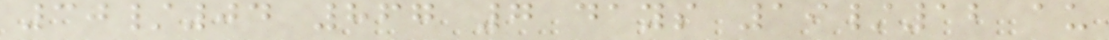30/04 867 7 days 19/12 au
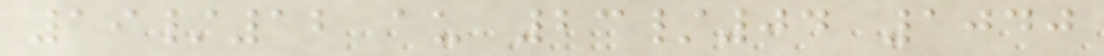19/12 au 23/04 1040
